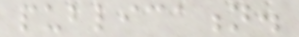publication.
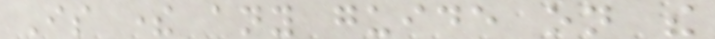Is there any guide on the
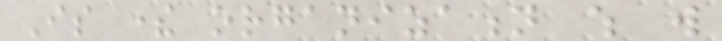Is there organization which will
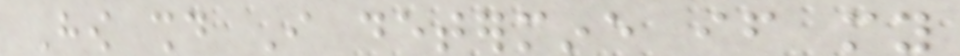How should I determine if my
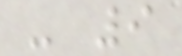- 9
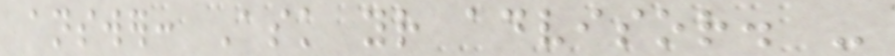answer: Ask your advisor. -
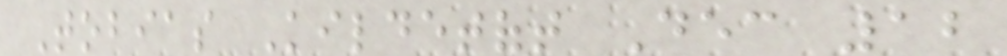Tobias Kildetoft Dec 12
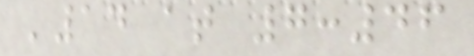'14 at 7:46
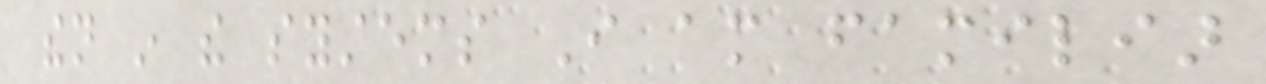then in the systems I am familiar
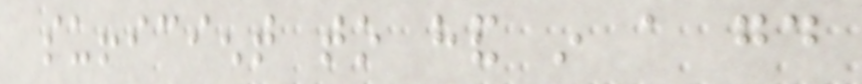sufficient to hand in a good
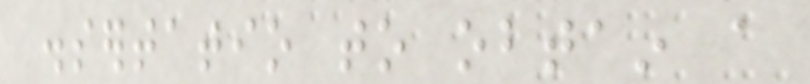dissertatio to obtain a
